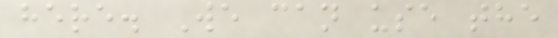here. We can use the
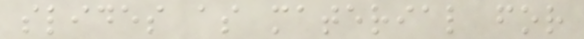slides as material for
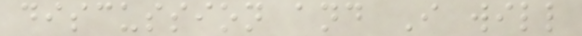discussion and I will
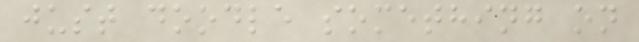just doodle something on
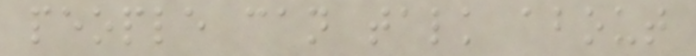people can talk about
